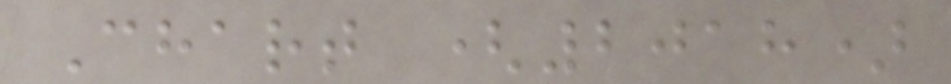Chart (2018)
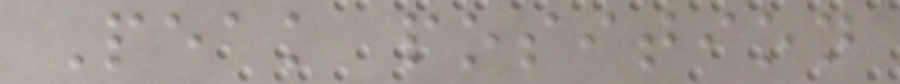Peak position
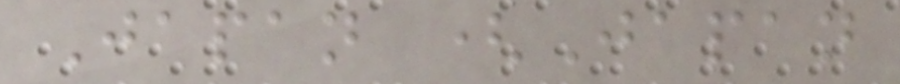Japan (Japan
